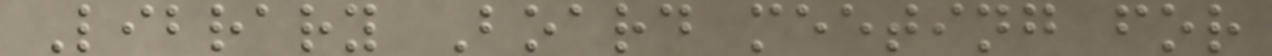Library Board meeting for
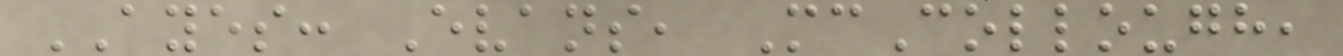AYES: Evans, McCollough,
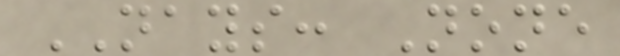NAYS: None
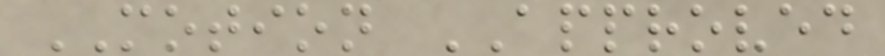MOTION APPROVED
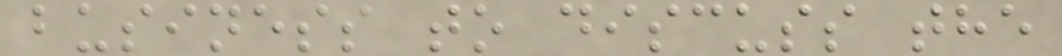business to discuss the
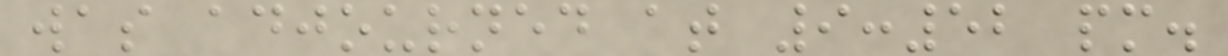was adjourned at 9:52 pm.
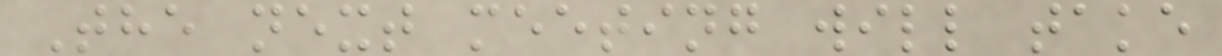The next meeting will take
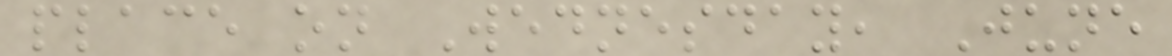place on Wednesday, June
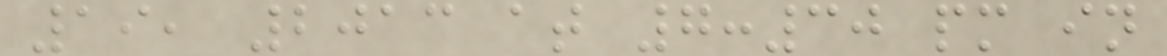19, 2013 at 7:30 pm in
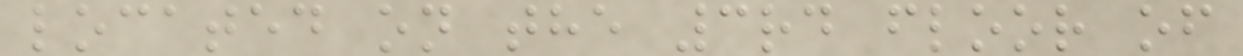located on the 3rd floor of
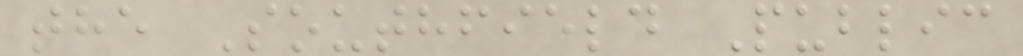the Southfield Public
